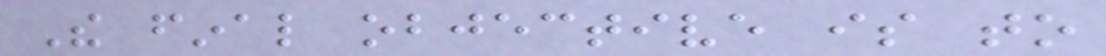The final objective is to
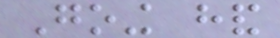Going hand
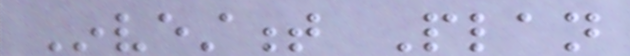Investment Plan
